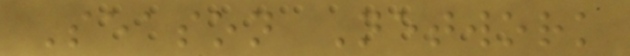Season Network
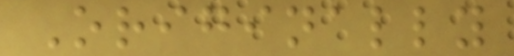Originally
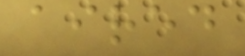aired
